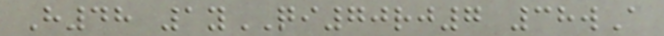H48 1yQI70rj7 38wA
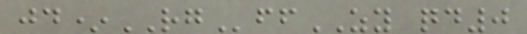jd*RGffZY qd0
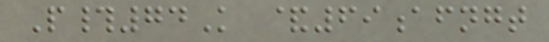P#74K &69afngt
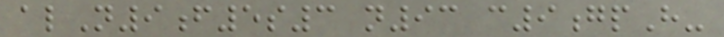alN9f5s3 n93 c9gpH-
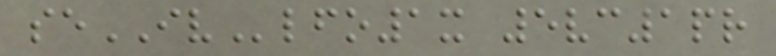seIVlfo1x 5vc1pr
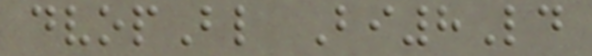dvopBl Bi8Ld
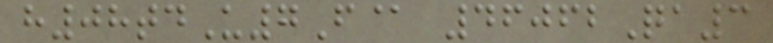h08tdU7F@ 46062Qa3
